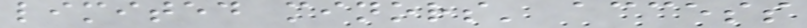limited minors' access
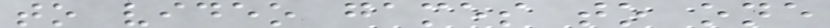to video games to one
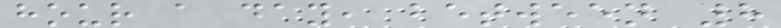hour a day, between 8
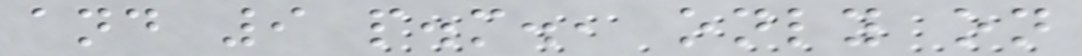and 9 p.m., only on
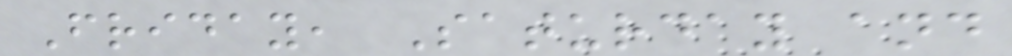Friday, Saturday and
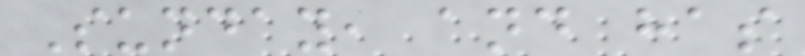Sunday, and has
